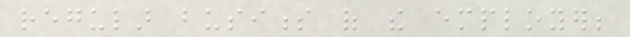regular business of the employer;
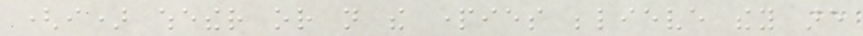(i) whether or not the parties believe they are
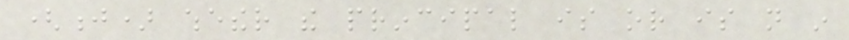(j) whether the principal is or is not in
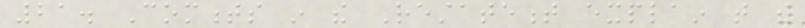21. Comments in the Restatement explain that the
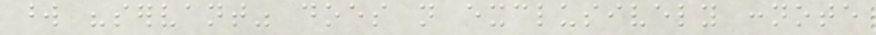word "servant" does not exclusively connote
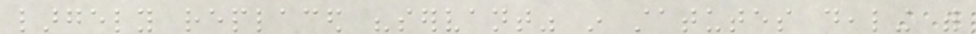largely replaced "servant" in statutes dealing with
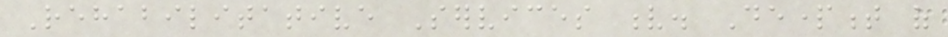Rehabilitative Services v. Department of
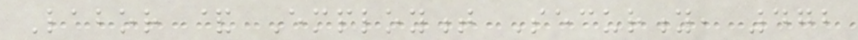Labor & Employment Security, 472
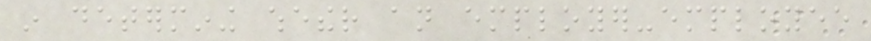in determining whether an employer-employee
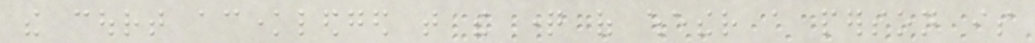the court acknowledged that the question of whether a person is
